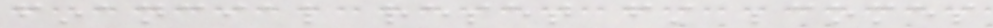financial reset first becomes
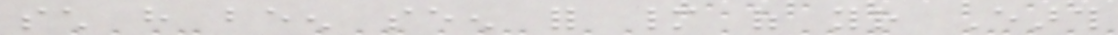such have been seen for many of your Earth
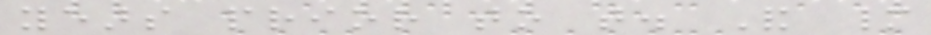years prior to that. And many
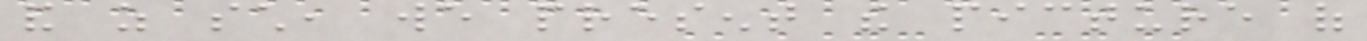and as such, we present the picture of
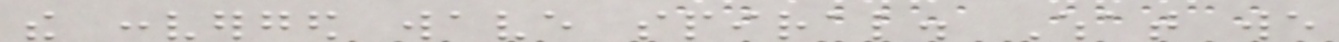the converged wave spiral. What we
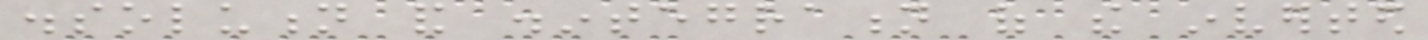dissolution and disintegration of the inverted
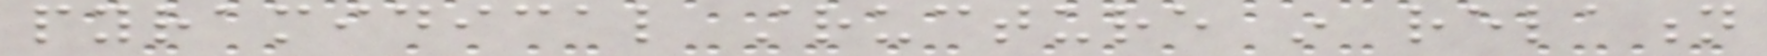pyramidical structure in relation
